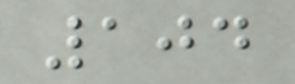104
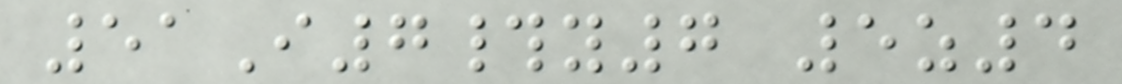51I7#y7 5z4
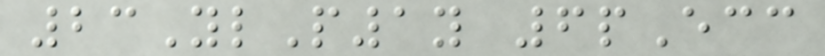23YlP1y 6pEcc
